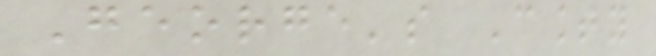George's County
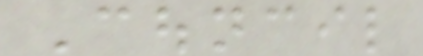Council
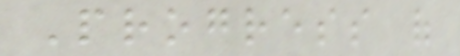Progress of
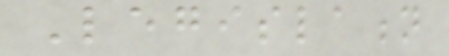Legislation
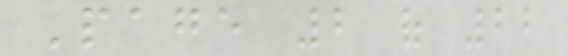Page 2 of 22
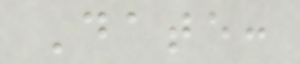Date:
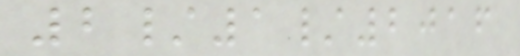2/1/2016
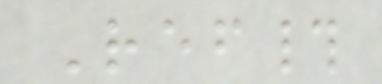Ref#
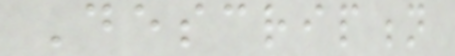Description
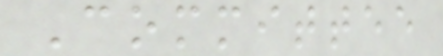Committee
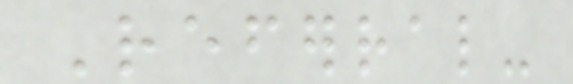Referral-
